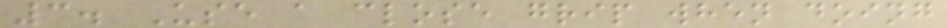3. Use a close grip when doing
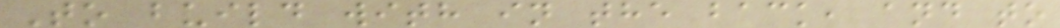To build with in the back, and to
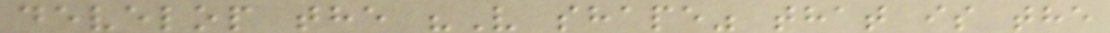develop the "V shape" that is the
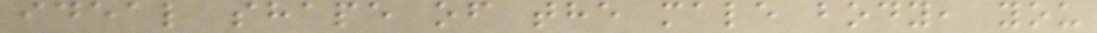ideal shape of the male body, you
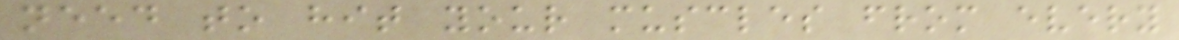need to hit your muscles from every
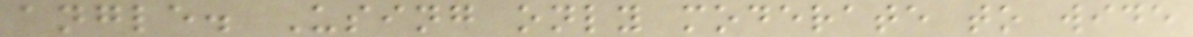angle. Using only moderate to wide
